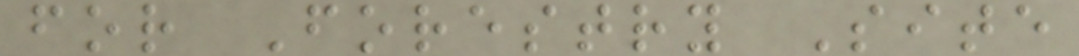for Forestry Site
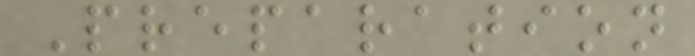Preparation
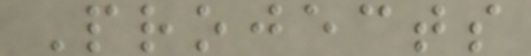Projects
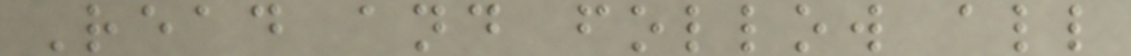Read and follow all
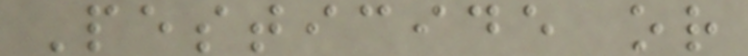Pesticide or
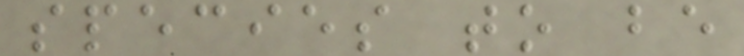species to be
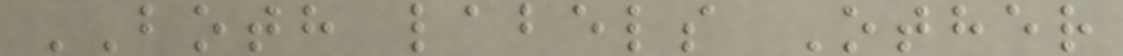BOTH labels Other
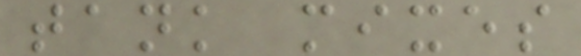tank mixes
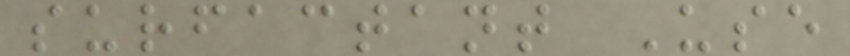surfactant Use
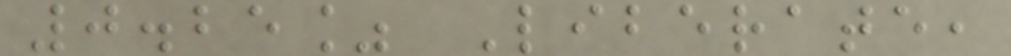0.25% Liberate,
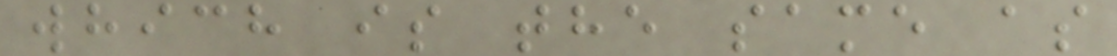which is the same as
